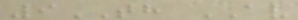9TH AV
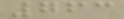763
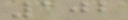102
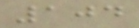104
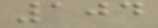104
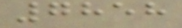7858
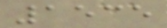1535
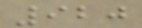920
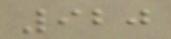920
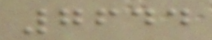7644
